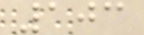103
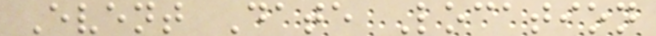Event Date Location
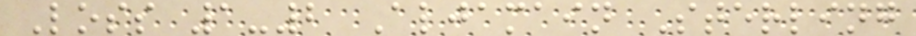Loss 1-2 Aljamain Sterling
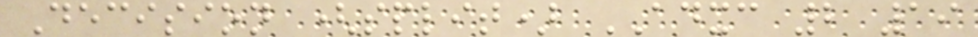Decision (split) ADXC 2 19
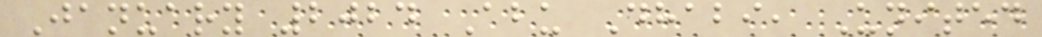January 2024 Abu Dhabi, United
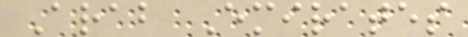Arab Emirates
